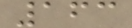163
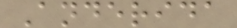Anderida
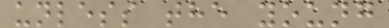unless the young
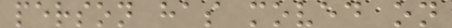person has moved on
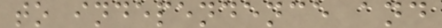to independence and
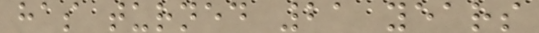has turned 21 years
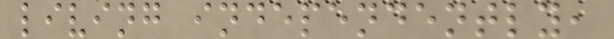living independently,
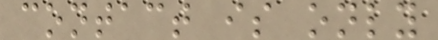contact is only
